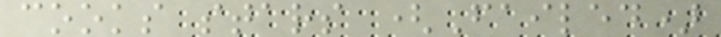cooks stars (Failed)
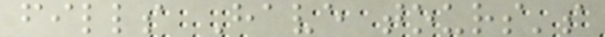fills Have tours's
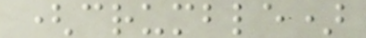(crumble)
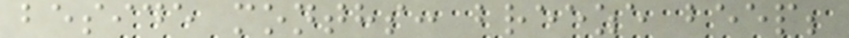beside months: breeze beep;
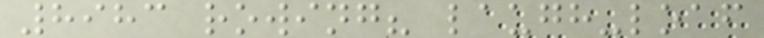8983 rowing? laugh-loaf
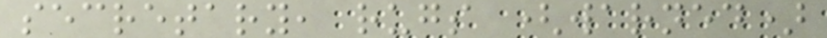secretary, rugs (warned)
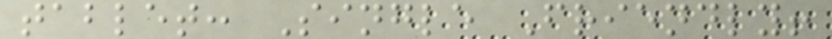tablet: Single Friendly!
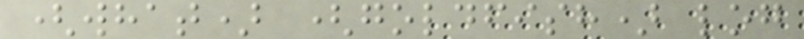(what) (goldfish) log
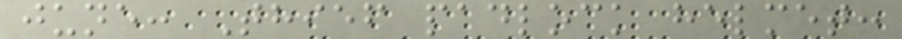june: Thief padlock helmet:
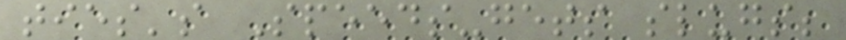ties's Speeds-gets slugs;
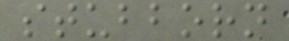stubborn
